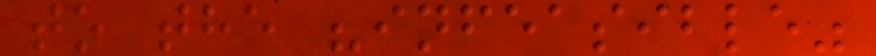to the "infeasible"
